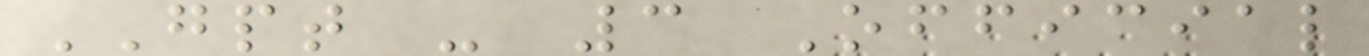GPT - 3 Official
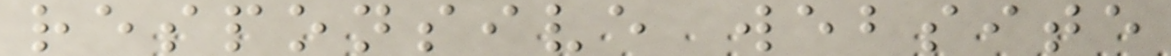responsive website
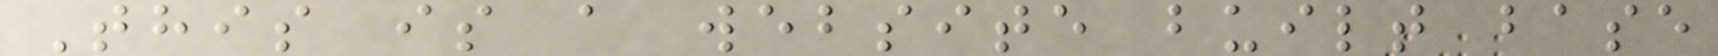This is a website built base
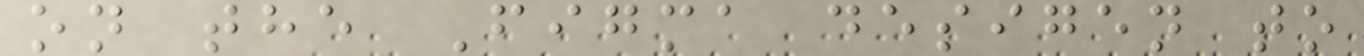on the Figma desigen to
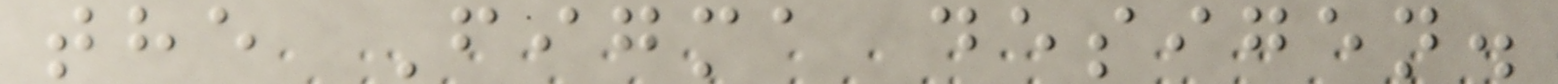the Figma desigen.
